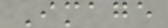Image
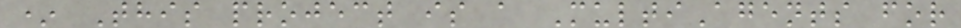* This project is a MultiAgents for
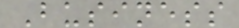Business
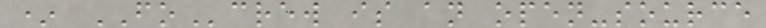* FOcrew is an open-source
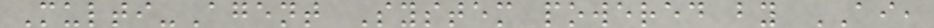Multi-Agent System powered by AI,
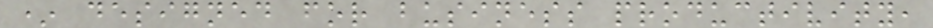* designed for business productivity,
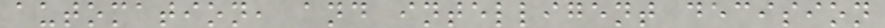automation, and intelligent decision
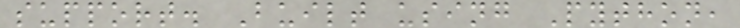support. Built using Python,
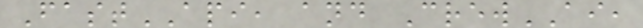FastAPI, and CrewAI,
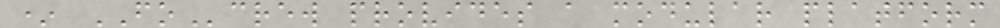* FOcrew provides a modular platform
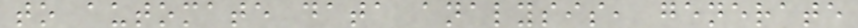to automate data analysis, generate
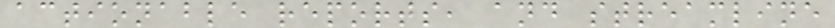actionable reports, and streamline
